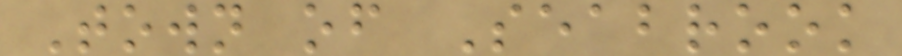Town of Seabrook
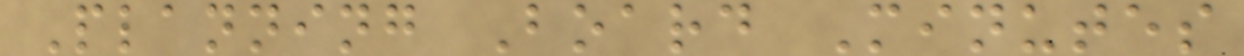Planning Board Minutes
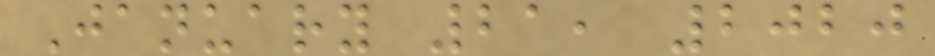January 21, 2020
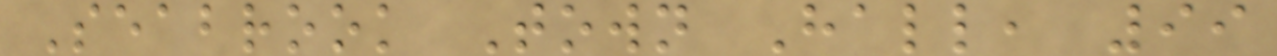Seabrook Town Hall, 99
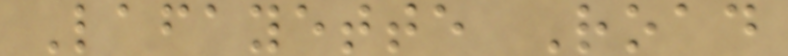Lafayette Road
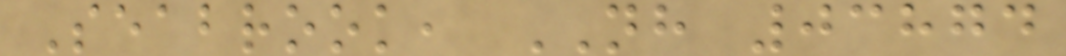Seabrook, NH 03874
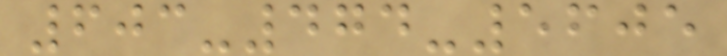603-474-5605
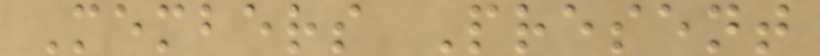Members Present
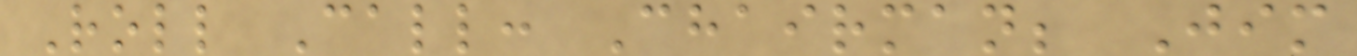Roll Call: Chairman; Jim
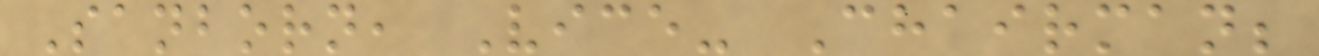Sanborn, Vice- Chairman;
